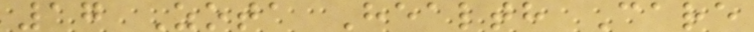17 Zota Health Care
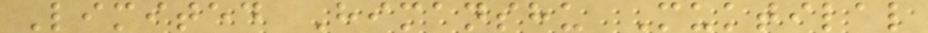Limited Himanshu Muktilal
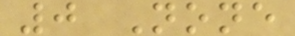0 None
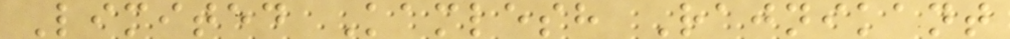Limited Kamlesh Rajnikant
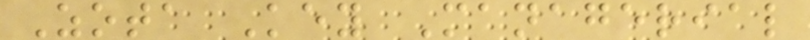Zota Key Managerial
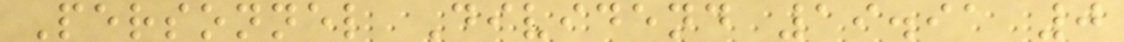Personnel Dividend 19.91 0
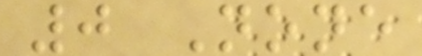0 None
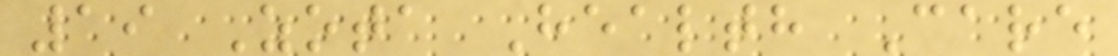19 Zota Health Care
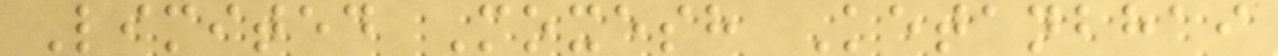Limited Moxesh Ketanbhai
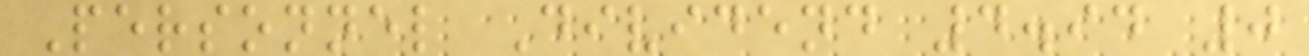Personnel Dividend 4.94 0
